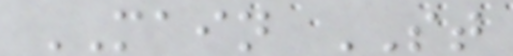MAIN ST
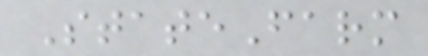StateFarm
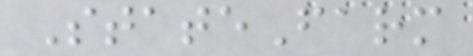StateFarm
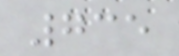735
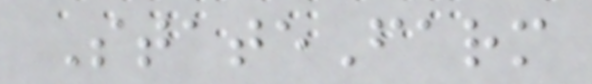StateFarm
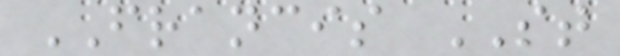FRANCIS ST
